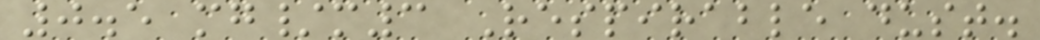0.5 mg/m3 Respirable dust.
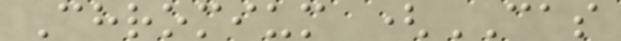Chromium (CAS
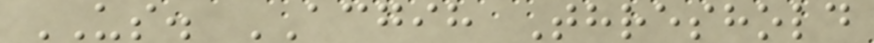US. ACGIH Threshold
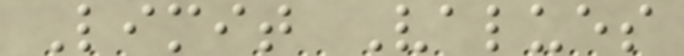Limit Values
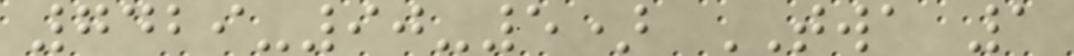7429-90-5) TWA 1
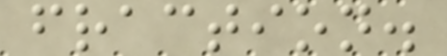fraction.
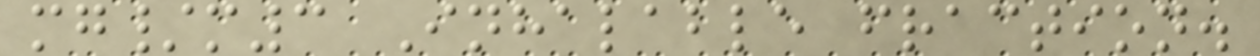mg/m3 Inhalable fraction.
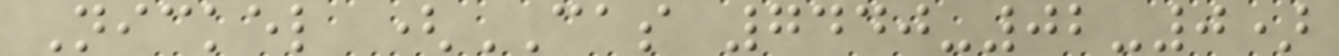Nickel (CAS 7440-02-0)
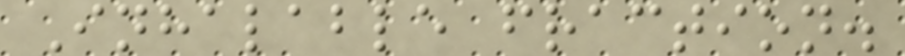Inhalable fraction.
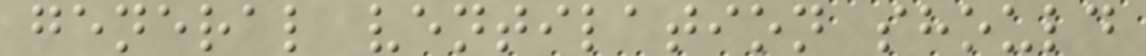general ventilation should
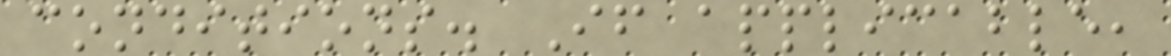conditions. If applicable,
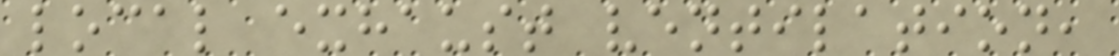local exhaust ventilation,
